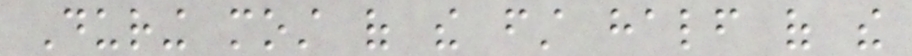During most of the first half of the
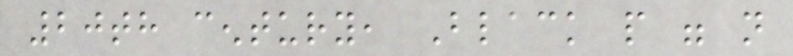20th century, Black people were not
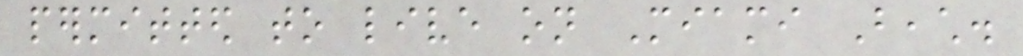permitted to live on Miami Beach.
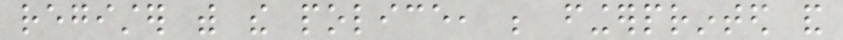register with the police, be fingerprinted and
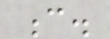c.
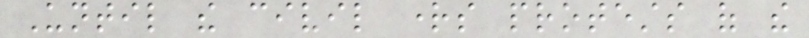Until the civil rights protests of the
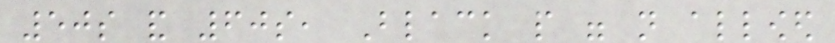50s and 60s, Black people were not allowed
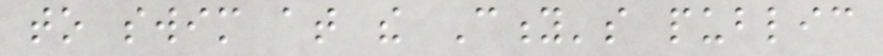to swim at the City's public
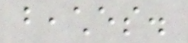beaches.
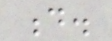d.
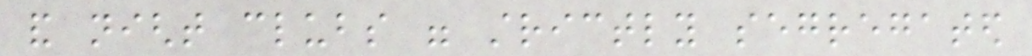and night clubs were strictly segregated
